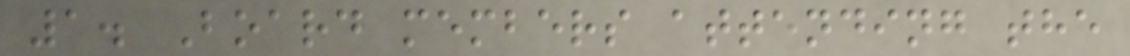1. Board members attending the
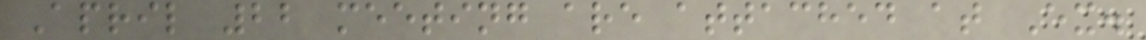April 22 meeting are attached at Ex.
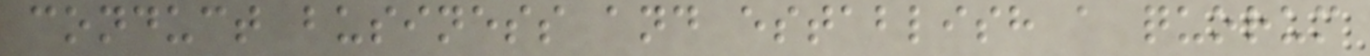conduct business and establish a quorum
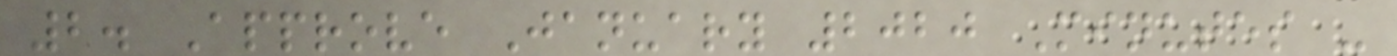2. Approve January 2020 Minutes -
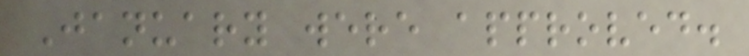January were approved.
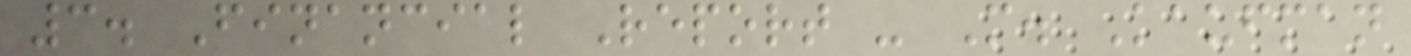3. Financial Report - M. Kaufman
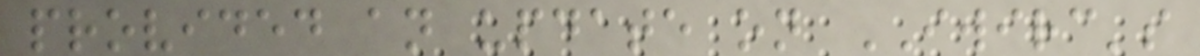provided an update on IWIRC's
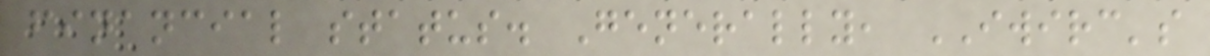financial status. Generally, IWIRC's
